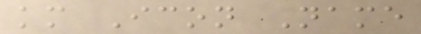km Icon Name
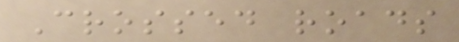Crossed roads
